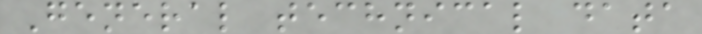General technical data
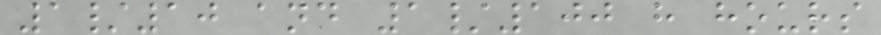1/10 and 1/100 h hours
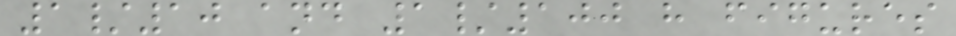1/10 and 1/100 h figures
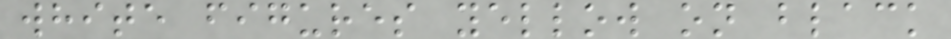white figures yellow on black
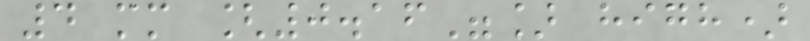4 mm [0.16"] high)
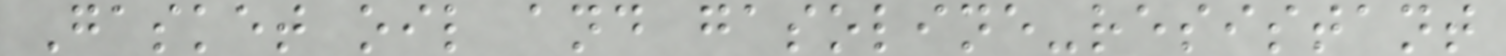Gasket oil and gasoline-resistant
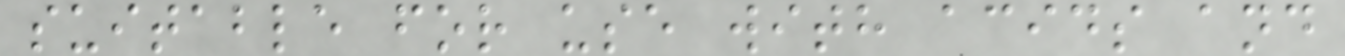suitable for use with acids and
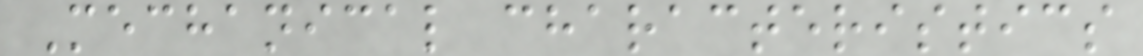Mechanical characteristics
